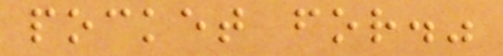pocket for."
